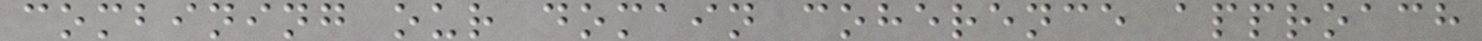combining our domain coherence approach
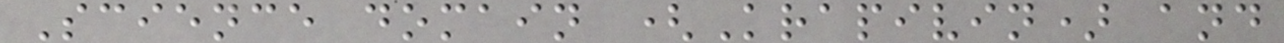Science domain (Krapivin) and
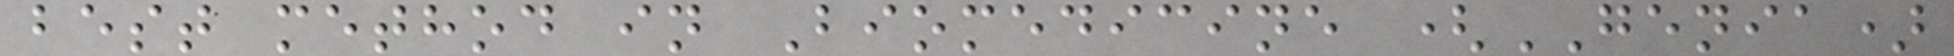best method in Biomedicine (GENIA)
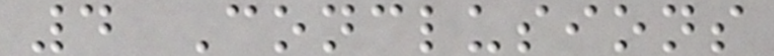4 Conclusions
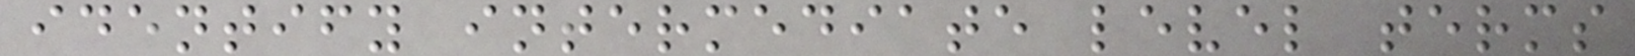identify intermediate level terms
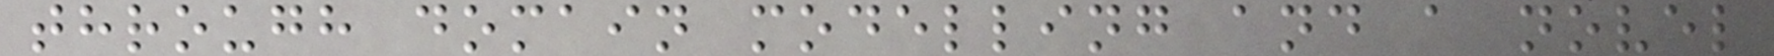through domain modelling and a novel
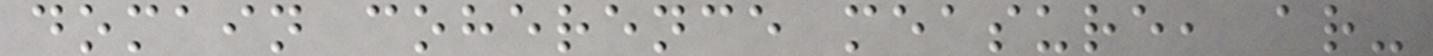domain coherence measure, ar-
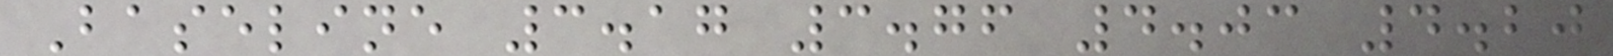Baseline 3.17 3.76 4.03 4.20
